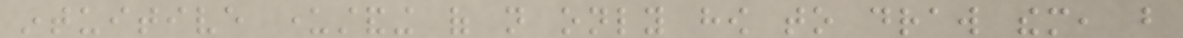intuitive understanding of not only how to draw them, but
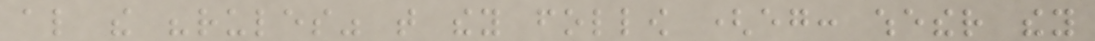also the "rules" that they follow (eg: whether they
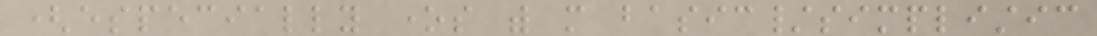(especially ones with more basic/simplistic
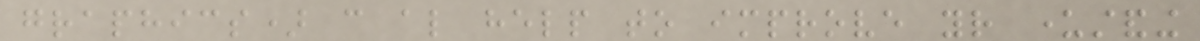graphics) can also help to improve your understanding
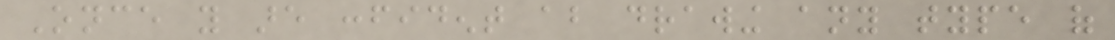Once you are confident about drawing any type of
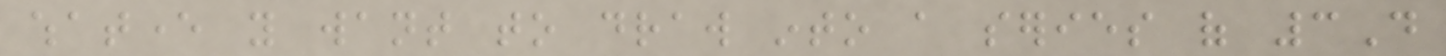whatever you want to draw into a series of 3D
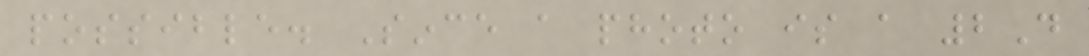possible. Since a photo is a 2D
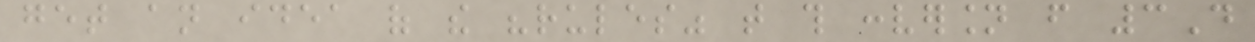get an idea of the "rules" that this conversion from 3D
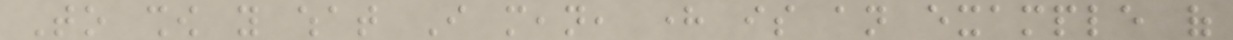To show you what I mean, here is an example of
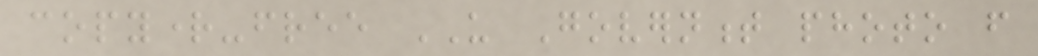copyright-free US Government photo from
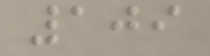109
